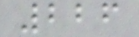226
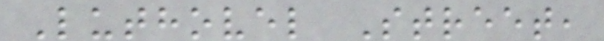Luthovel Street,
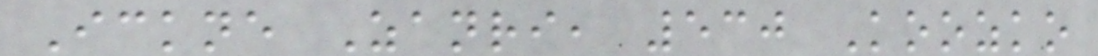Ickne Zanri, 530 Koozko
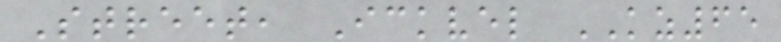Street, Ickvel KZ65
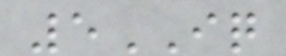5IQ
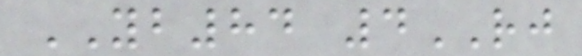YB84 4RJ
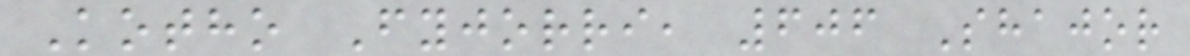Kotho Fyjorri, 606 Shajor
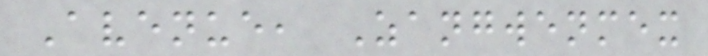Avenue, Zangwenmex
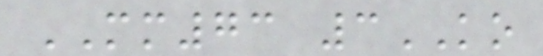MM73 3KO
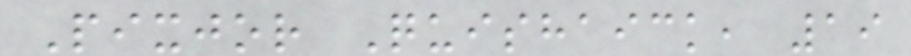Pixjor Quishaick, 19
